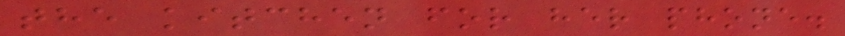the kitchen for her phone.
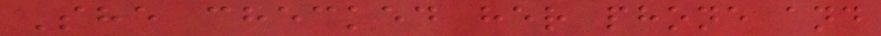She checked her phone and
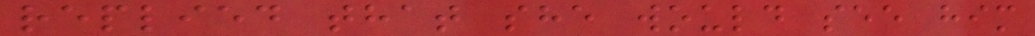replied that she would see him
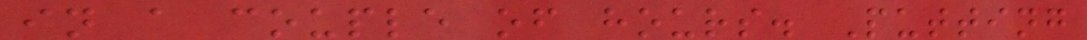in a couple of hours. Putting
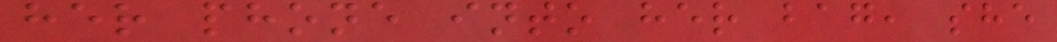her phone into her bag, she
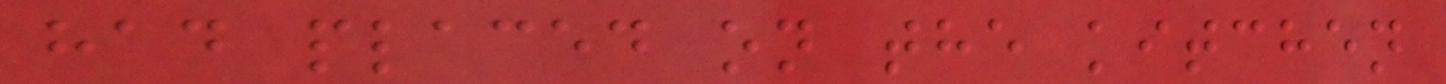had placed on the kitchen
